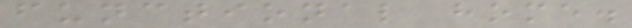functional home.
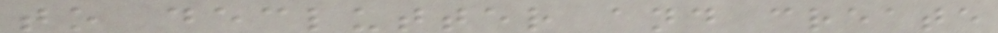to declutter and create
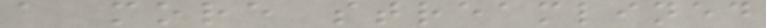a more streamlined
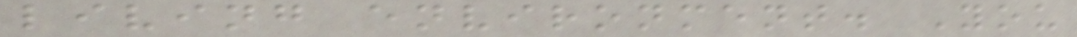living environment. You
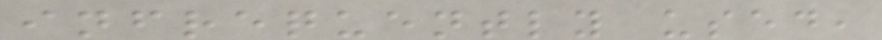infrequently used,
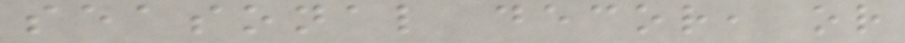seasonal decor, or
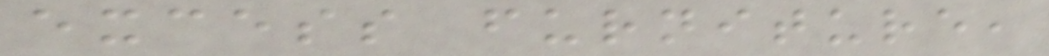excess furniture,
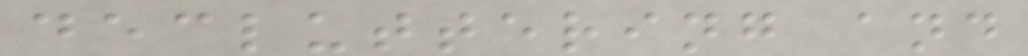decluttering and
